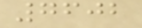7602
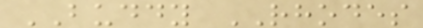BUDDY RHODES
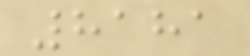8181
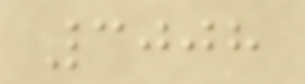3008
